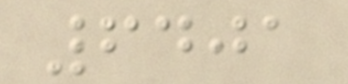6401
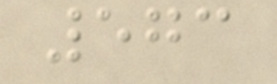573
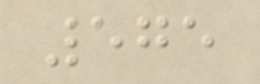575
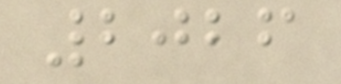2026
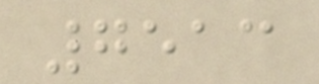7513
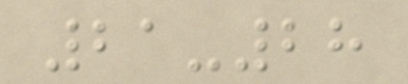21-28
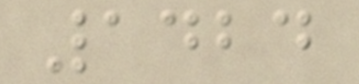1424
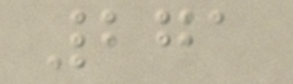271
